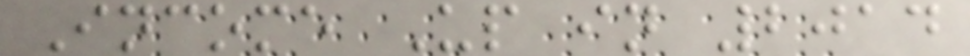Income Up in 2014
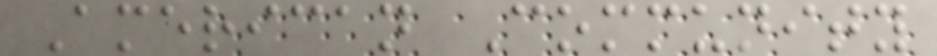American Community
